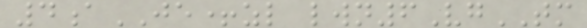4aJE+zl lwn6VgTM
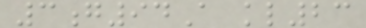3g94A kl23
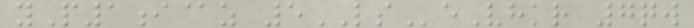yP1i@z 5LSeVhkr 7qw
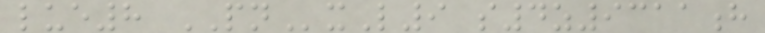lue8 PNxL9 s4z9311h
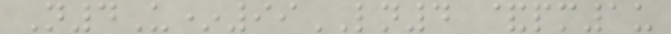N4U*99LN4 &pm1u
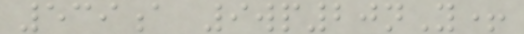539a 9wp20nY+
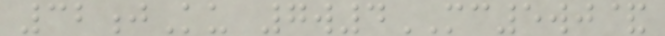32jKu 7w4MC5wj&
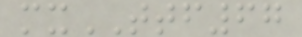mxTTF67
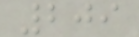209
